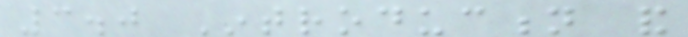3.0 Introduction and
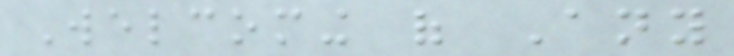Welcoming of Any
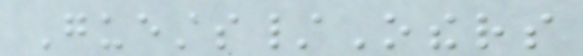Guests/Others
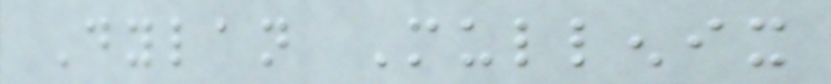Dylan Mullenix
